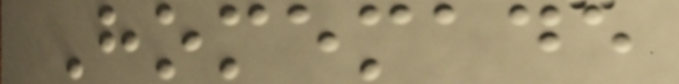Homemade
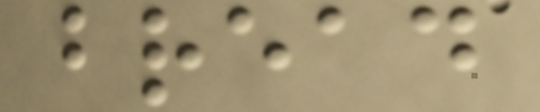bread
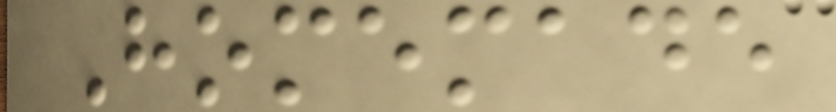Homemade
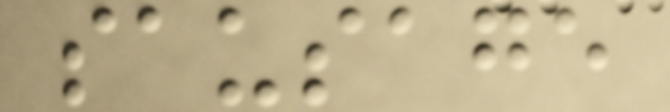sausage
